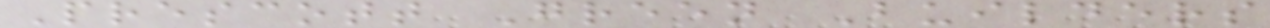Prescott Green Builders
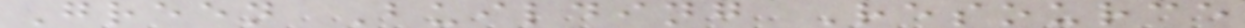Green Building Resource
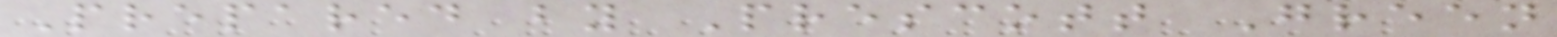Prepared by Prescott Green
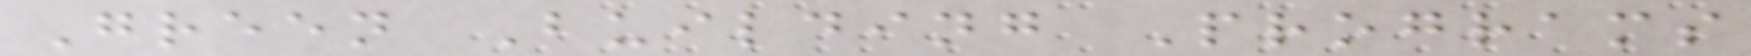Green Building Programs
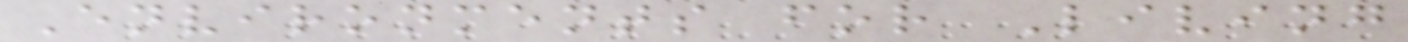Environments for Living
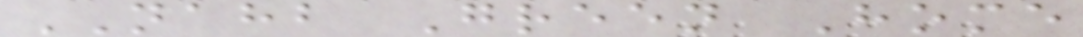NAHB Green Home
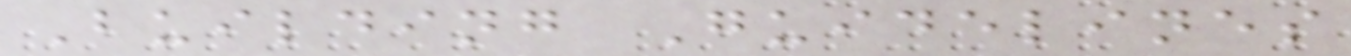Building Guidelines
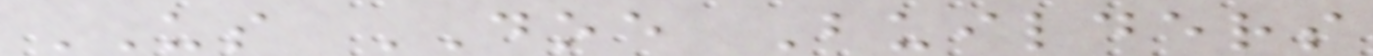US DOE Builders
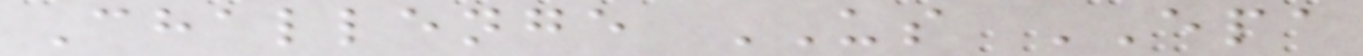Challenge US EPA
